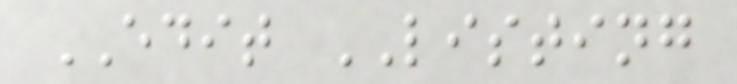EDIT LISTING
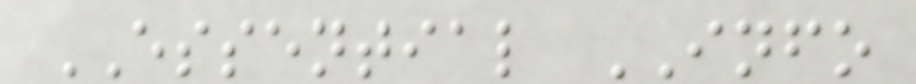ESSENTIAL INFO
